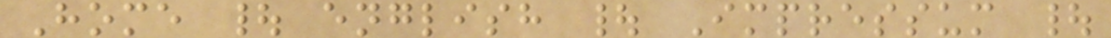Home | english | Impressum |
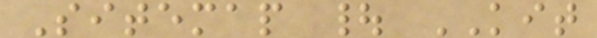Sitemap | KIT
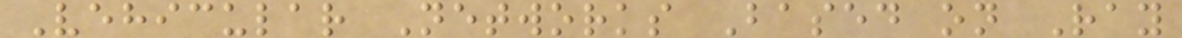Vehicular Networks Based on Ray
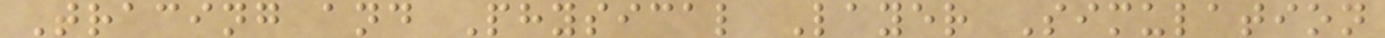Tracing and Physical Layer Simulation
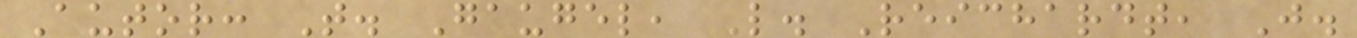Autor: T. Gaugel, L. Reichardt, J.
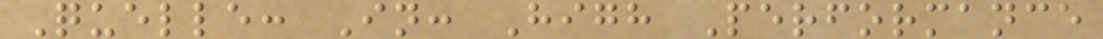Quelle: In: High Performance
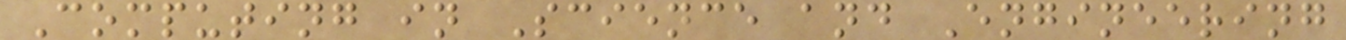Computing in Science and Engineering
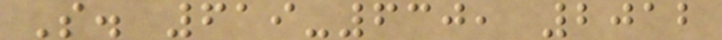S. 619-630, 2012
